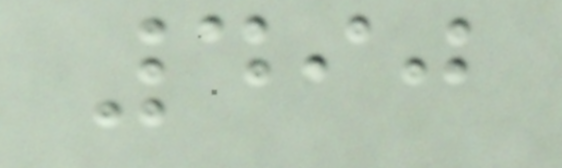490
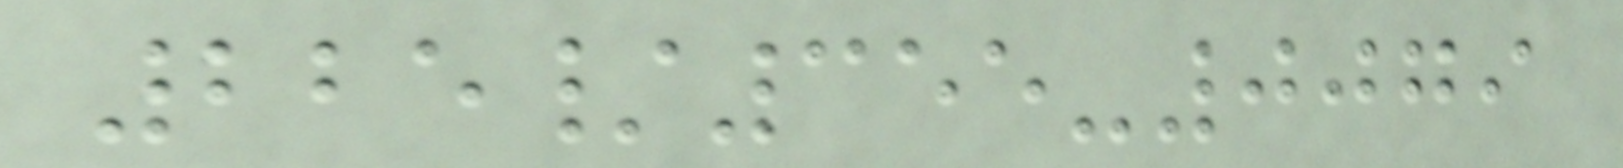225/355-0079
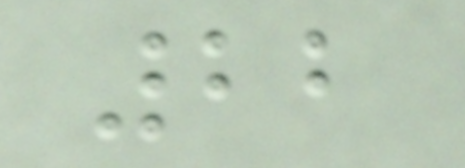22
